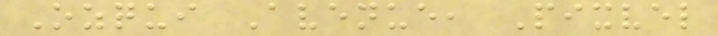Ozqui Avenue, Pixvel
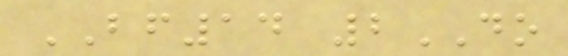BF14 2DO
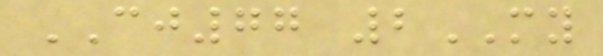CJ77 2MY
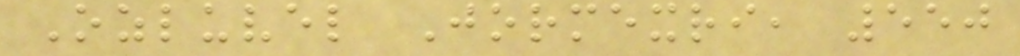Ozluvel Jormexri, 550
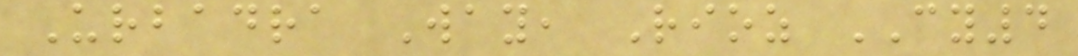Urbadra Way, Rioz CY4
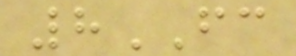8FC
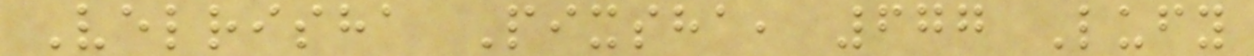Velrisha Pixsha, 677 Lufy
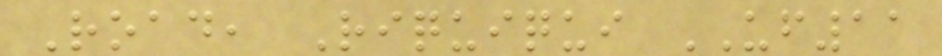Road, Riquiqui UF11
